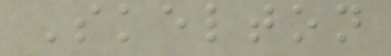Skelton
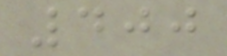400
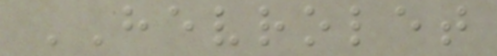HEVROLET
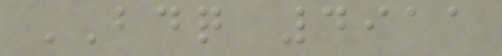BDQ 4911
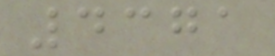4371
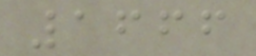1666
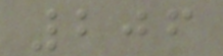206
